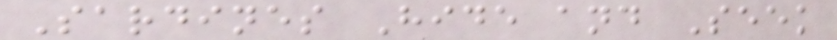Sardines Hide and Seek
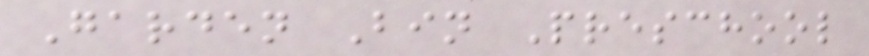Garden Bin Preschool
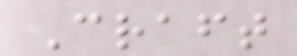Craft
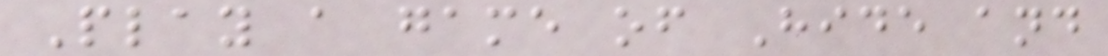Play a game of Hide and
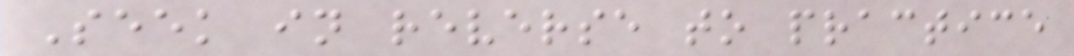Seek in reverse to practice
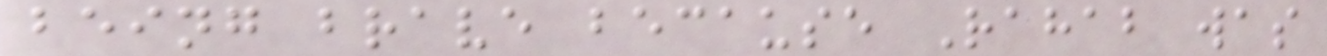being brave because Rahab was
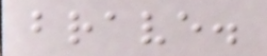brave.
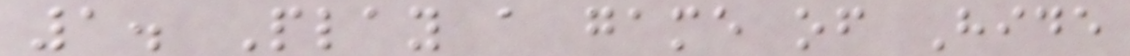1. Play a game of Hide
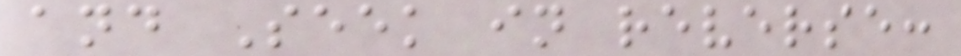and Seek in reverse:
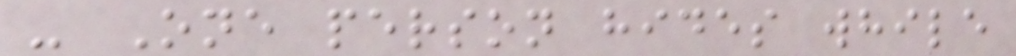- One person hides while
